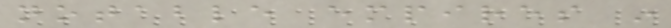notable empires in
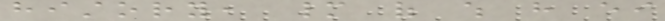history, many of which have either
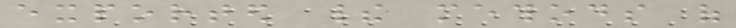exported their methods of
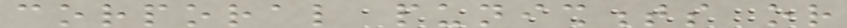corporal punishments or
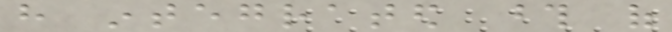have integrated those of
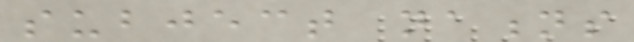subject nations
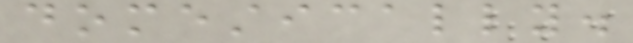domestically.
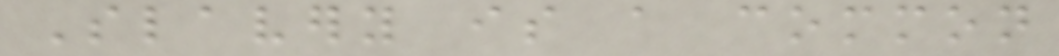Slavery is a common
